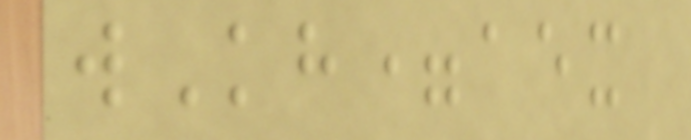wKh=aex
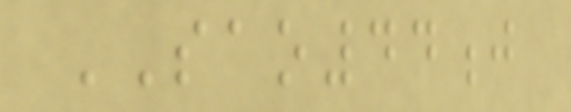SAO44j
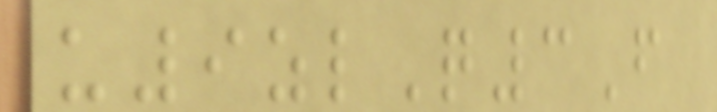u9zlQ3F
